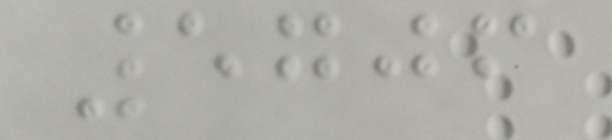5706
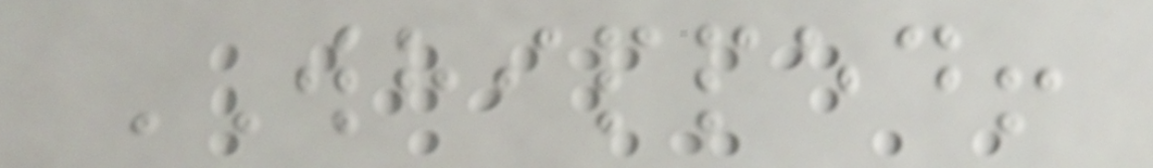WHIPPED!
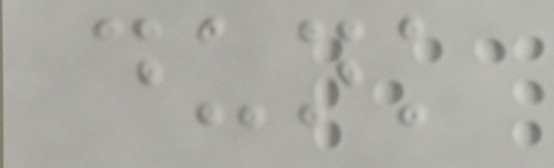dunk
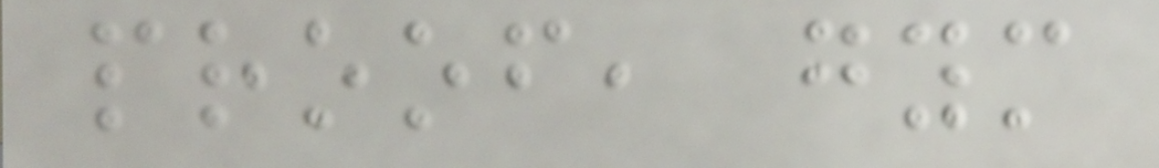proof, gym
